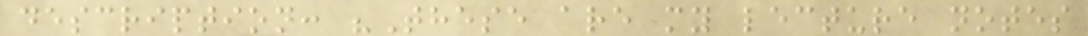description: "These are my lecture notes
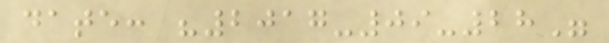date: "2017-09-28"
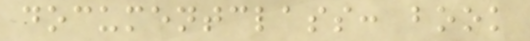documentclass: book
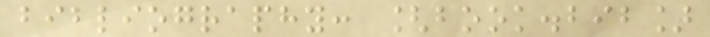bibliography: [book.bib]
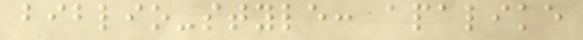biblio-style: apalike
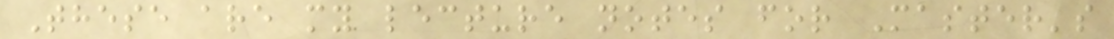These are my lecture notes for Master's
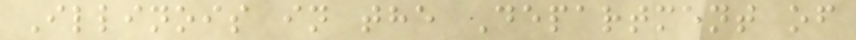Illinois in the Department of
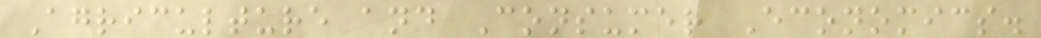Agriculture and Consumer Economics.
